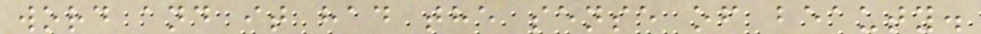word and it had the sense of beauty.
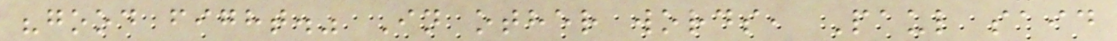"good fight." In other words, Paul said
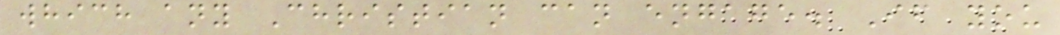which any Christian can engage. If you
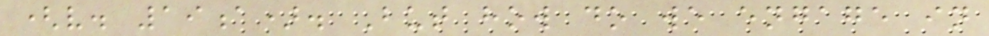(v. 19a). But how do we engage in
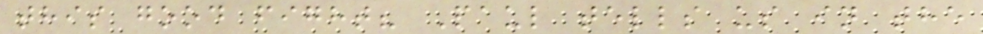this good fight? Paul tells us in the
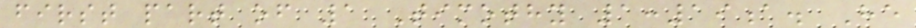first part of 1 Timothy 1:19a. He
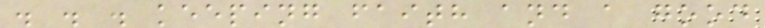. . . keeping faith and a good
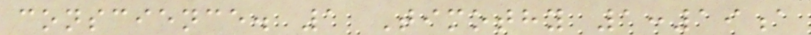conscience. 1 Timothy 1:19a
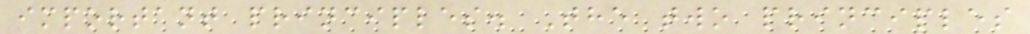important principles. The two principles
